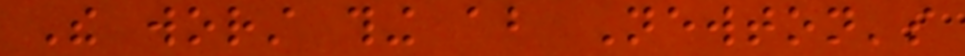The worst thing about Newton's
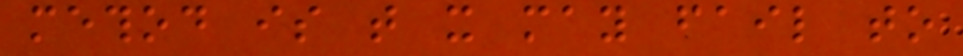method is that it may fail to
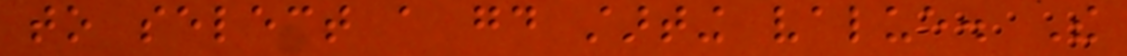to select a good starting value. The
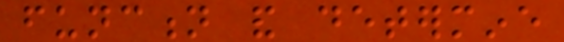function and determine
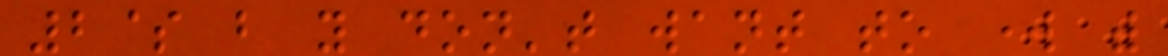2$ but you don't want to work with
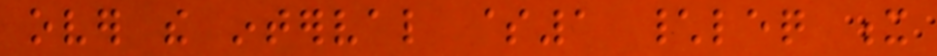over the interval $1 \leq x
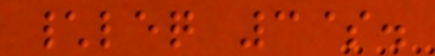\leq 3$.
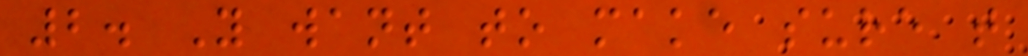2. You want to make sure that
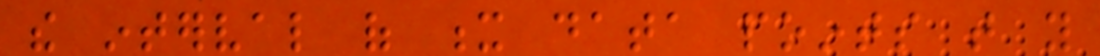the interval of x data points that you
